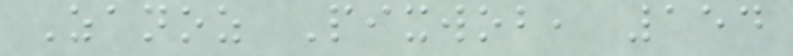Zanoz Pixwob, 154
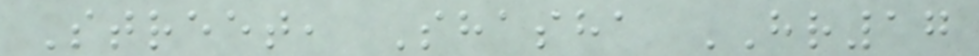Street, Shasha HR17
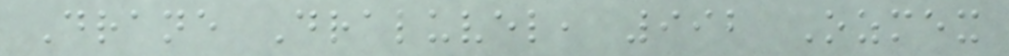Drane Draluvel, 992 Ozmex
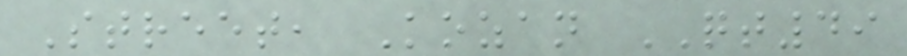Street, Kozan QT49
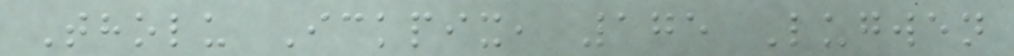Tholu Ickpix, 175 Lugwen
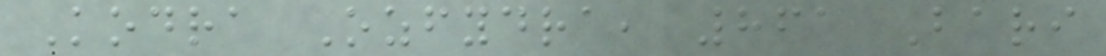Kodra Ozfydra, 861 Bari
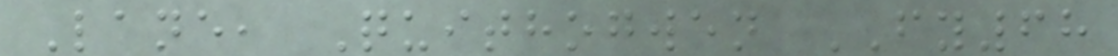Lane, Quithogwen FY68
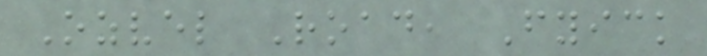Ozvel Road, Fyick
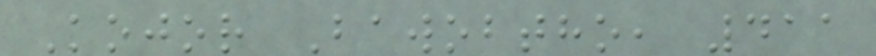Kojor Bawobtho, 411
